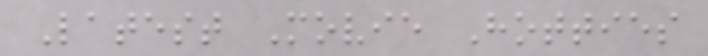Latest Movie Hotties
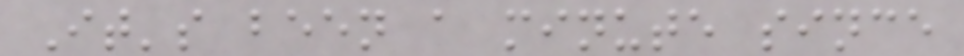It's been a minute since
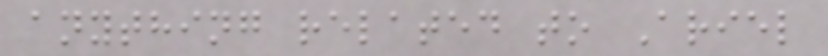anything related to Ariel
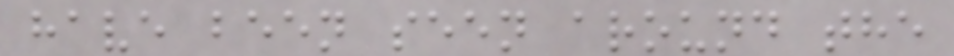have been seen around the
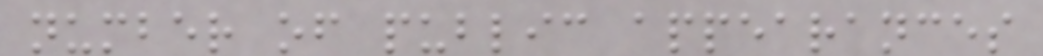number of public appearances
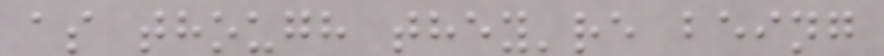as though they're being
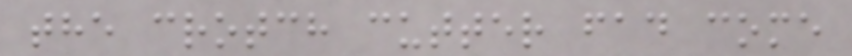the crotch cutter fad come
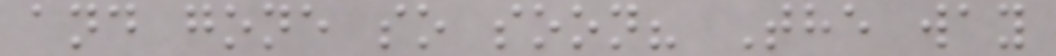and gone so soon? The way
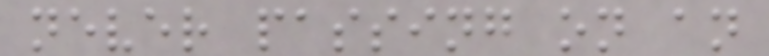never passing on an
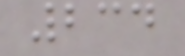234
